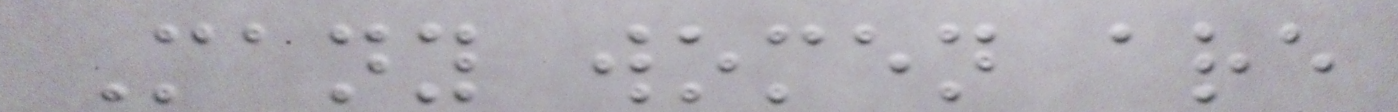Many women are
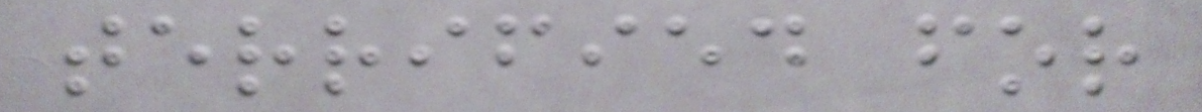terrified for
